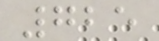725
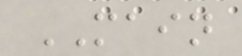MAIN
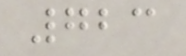723
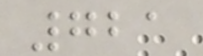721
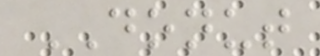DONUT
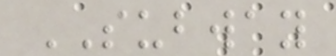SUBWAY
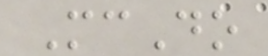McDo
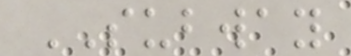SUBWAY
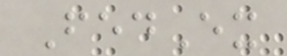FedEx
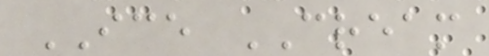ICE CREAM
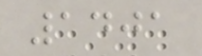1401
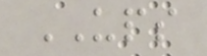UPS
